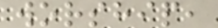worship,
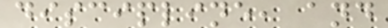discipline, and
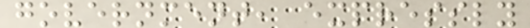government, expressly
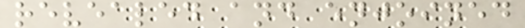revealed and enjoined
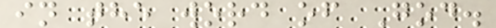in the word of God.
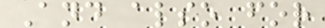And also for
